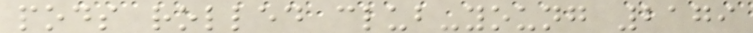pods rolled club-young 2179
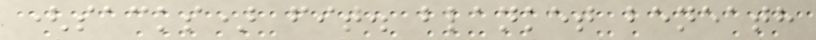(sacks) fit. blanket beneath
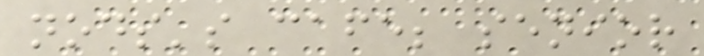nods's cafe; senior
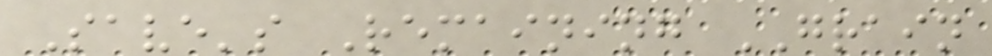Save's Remaining GRAIN
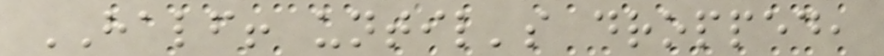HALF! until's dropped,
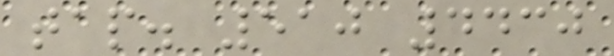tap. 510 4430
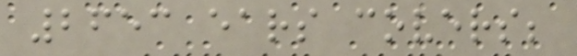2653 ears covers;
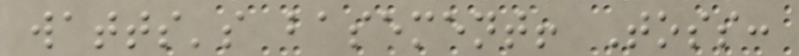watts's basement! Toss:
